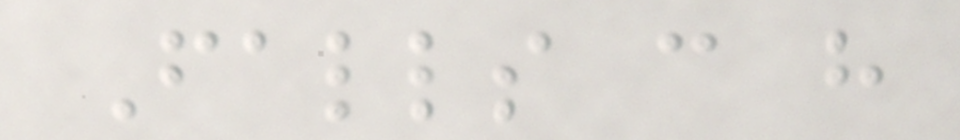Falls can have
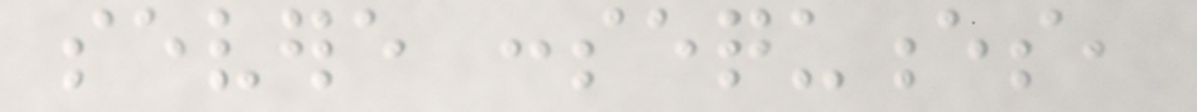severe consequences,
